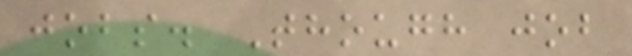jobs. Though job
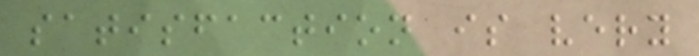satisfaction is very
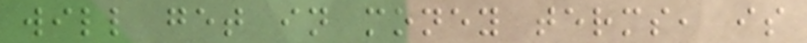will get in money terms, is
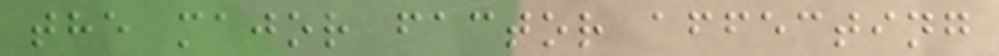the major factor affecting
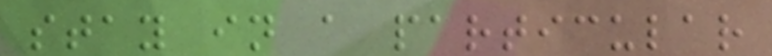stay in a particular
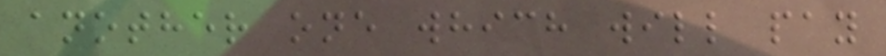another one which will pay
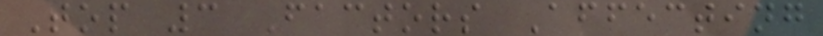Top 3 Factors Affecting
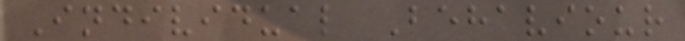Individual Behaviour
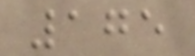175
